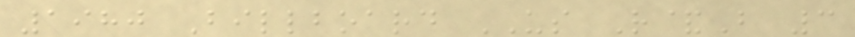1980 Billboard US R&B 3
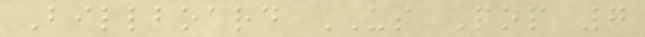Billboard US Pop 7
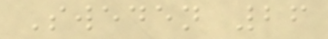Sweden 26
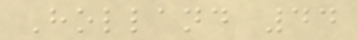Holland 44
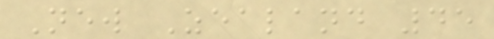New Zealand 45
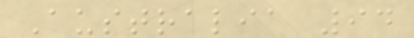Australia 94
